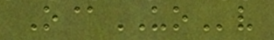O@UOv
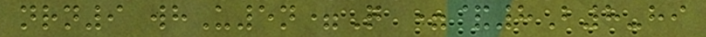nrn9 whU5n=Q =&8B8-hi
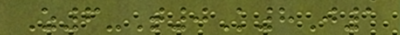Z6-T0K8J1
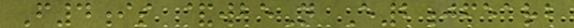F4is &wbeN E2jfearb
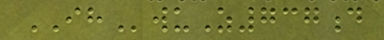IHwuZ737d
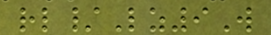rl/Lz9W
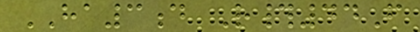HA3d R#44F
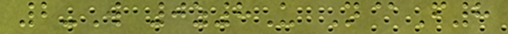2-W 0z8U N@F8
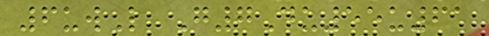6uwL G7Du55u61
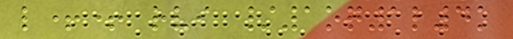l++ rvi /1oq1l4k
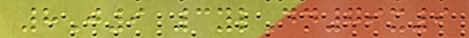8J9 3ylDn79x9
